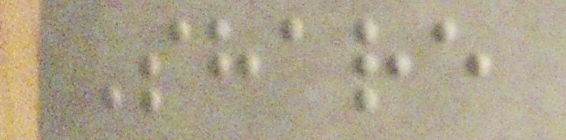Share
